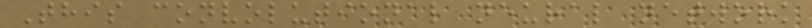This convolutional neural network
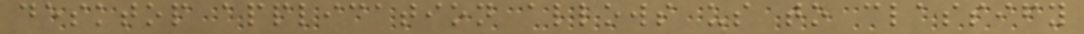desktop application allows us to classify
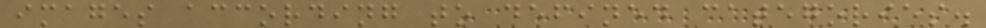images according to defined categories.
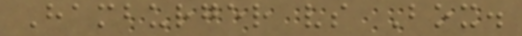Hamburger vs Box.
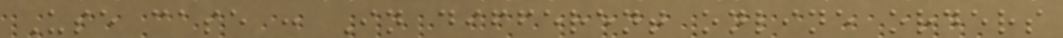Use case : In different online orders
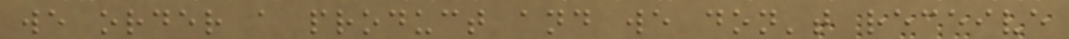we order a product and we don't receive
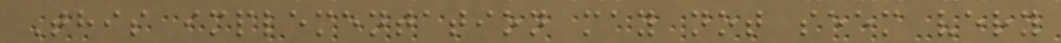This implementation may not seem very
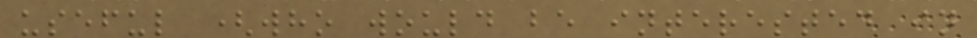useful (who would be interested in
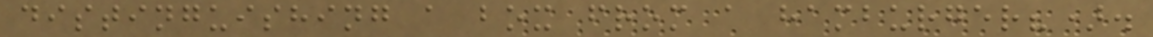distinguishing a box from a hamburger?).
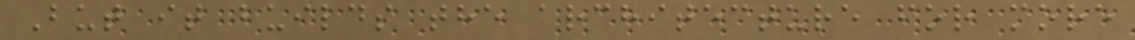But it builds the architecture for more
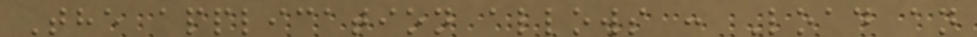The application allows : Load an
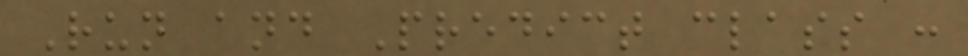Run and Predict class :
